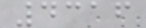4316
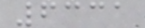6331
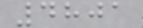4801
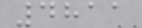4811
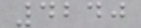4240
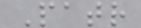Patr
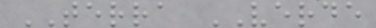TERRA VERDE
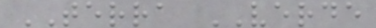TERRA VERDE
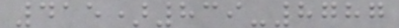415)839-8787
